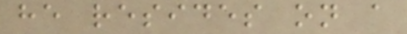he resides on a
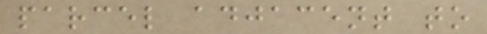parcel adjacent to
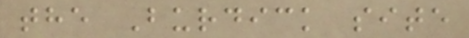the Burdick site
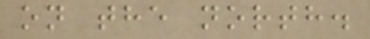on the north.
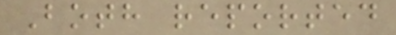Both reported
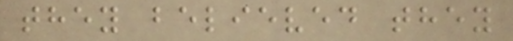they believed they
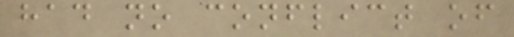had no conflict of
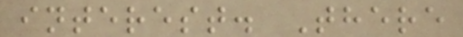interest. There
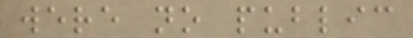were no public
